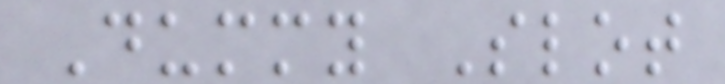Dummy Slot
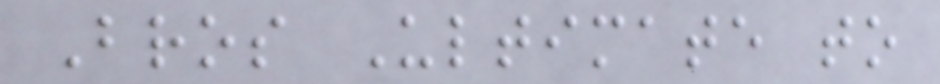Bros Ultimate to
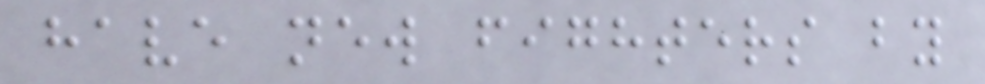have new fighters by
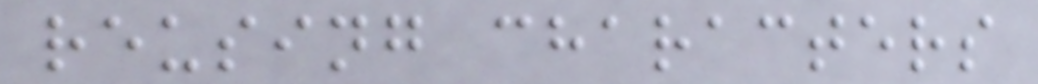reusing characters
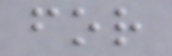for
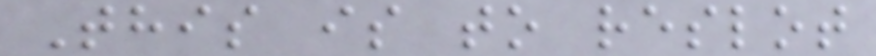This is to reslot
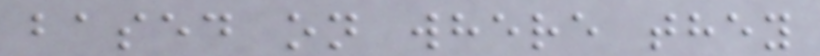based on where they
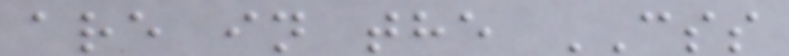are in the CSS
